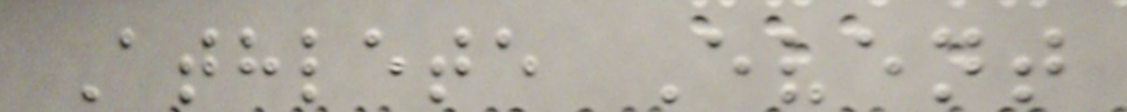Athlete Event
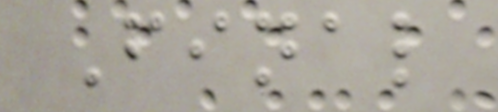Final
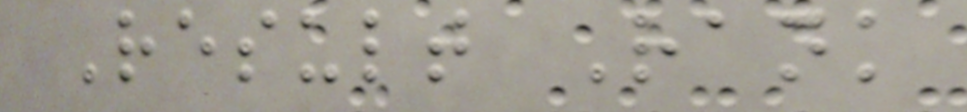Result Rank
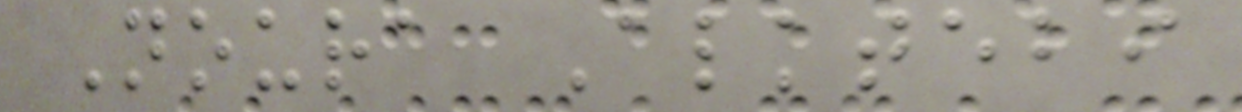Noura Alktebi
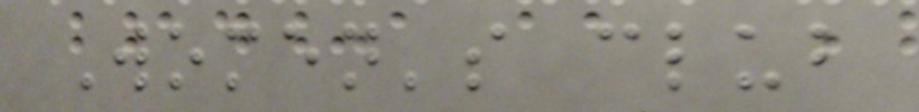Women's club
